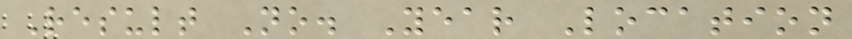Result No. Year Location
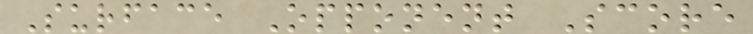Surface Opponent Score
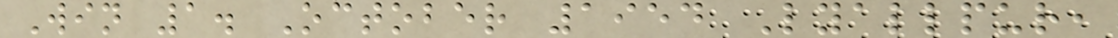Win 1. October 1954 Lyallpur,
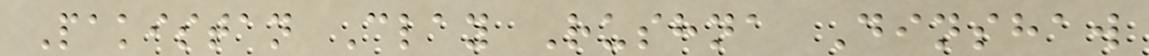Pakistan Clay Rushna Dinshaw
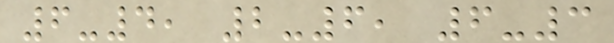6-4, 2-6, 6-3
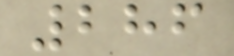286
